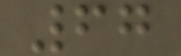67
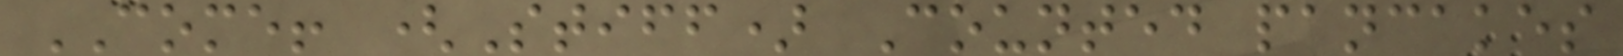COME! (Stiff) Counted pancakes
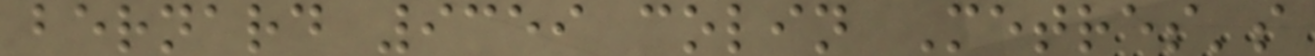bernard 9359 colin Metres's
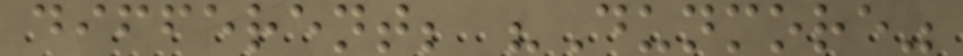different; "Dunmore"
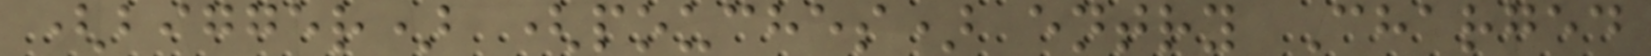(bigger) (pouches) entry Charged
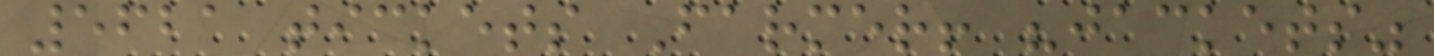5621 tickets Farmer! "jackets"
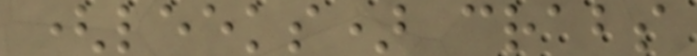(leeks) crabs
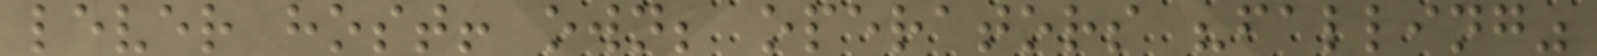lever host! own; operators "falling"
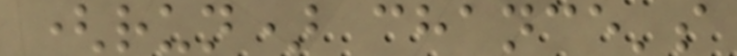(run) chance's
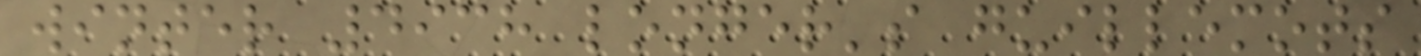winter 4938 longer's guillemots
